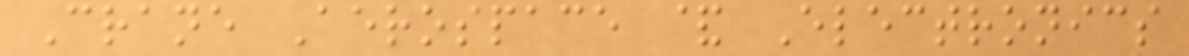Crane Aerospace & Electronics
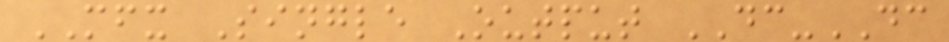MFX Single Output DC-DC
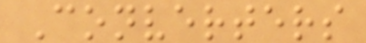Converters
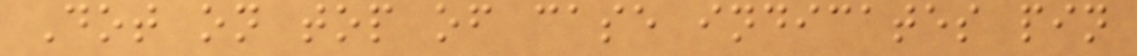Dot on top of case indicates pin
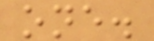one.
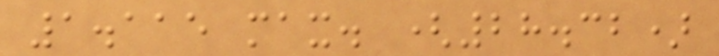1.115 max. (28.32)
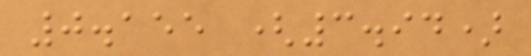0.155 (3.94)
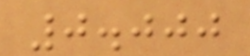0.000
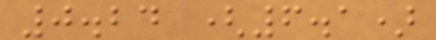0.24 (6.1)
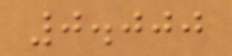0.000
